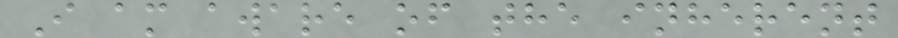I am aware of the inherent
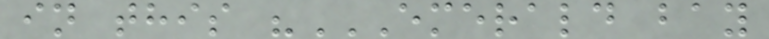in this "EMERALD BAY
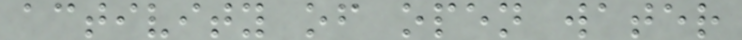activity of open water
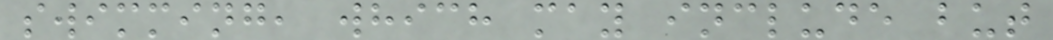swimming, which may include but
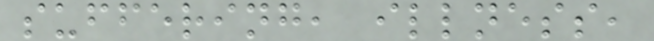suffering, illness,
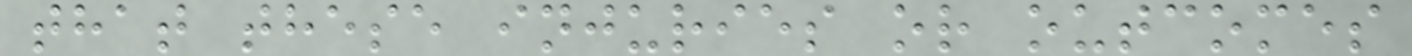that these injuries or outcomes
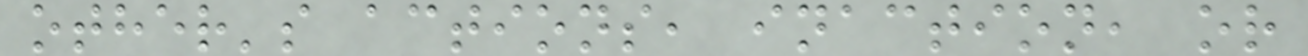other's actions, inaction, or
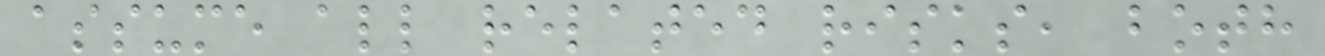assume all related risks, both
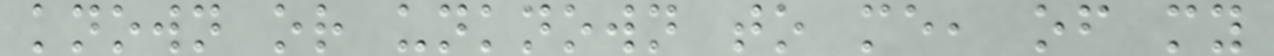known or unknown to me, of my
